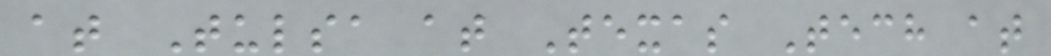at Tulsa at Texas Tech at
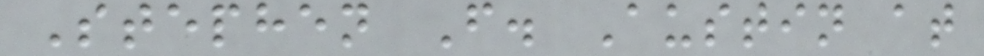Stephen F. Austin at
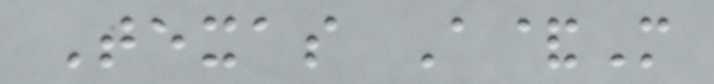Texas A&M
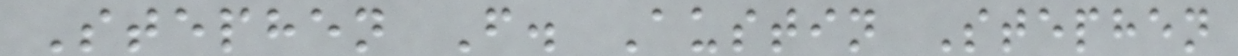Stephen F. Austin Stephen
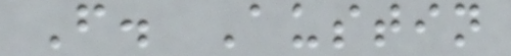F. Austin
